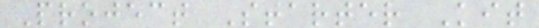Project Starter Kit
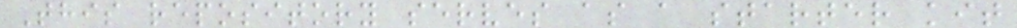This repository serves as a starter kit
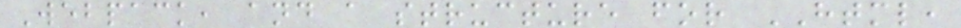Webpack, and a structure for HTML,
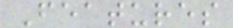Features
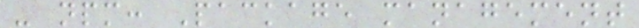- npm: Package management
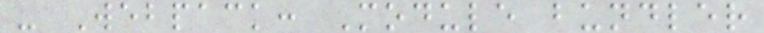- Webpack: Module bundler
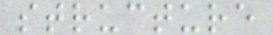structure
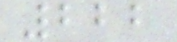222
